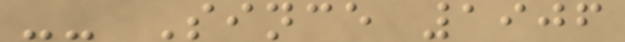-- Since 1906
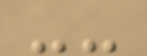--
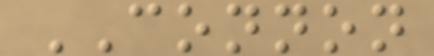CONNON
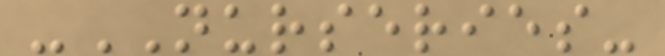-NURSERIES-
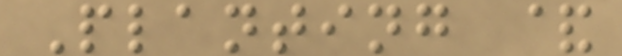Planting &
